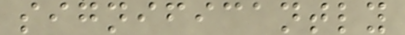significantly
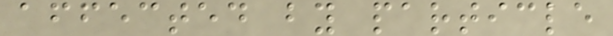affected by particle
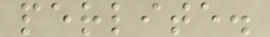perlite.
